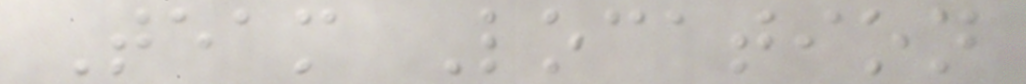Team Location
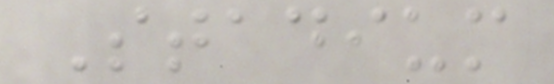Stadium
